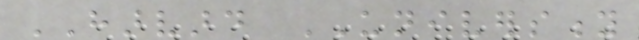HARVARD UNIVERSITY
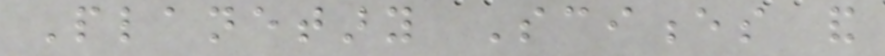Planetary Sciences and
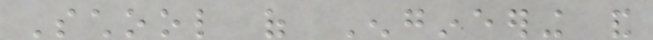School of Engineering and
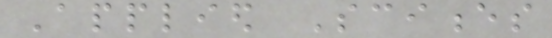Applied Sciences
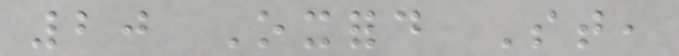20 Oxford St,
